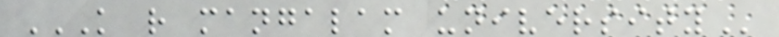K R MANGALAM UNIVERSITY
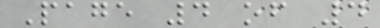Page 4 of 4
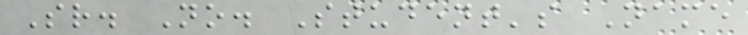Sr. No. Student's Name
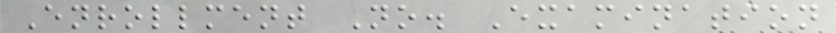Enrollment No. Examination
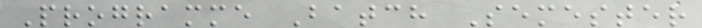Programme Batch Semester
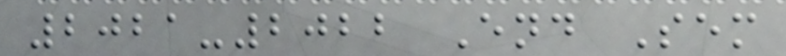2021-2022 End Sem
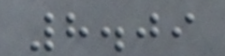8.09
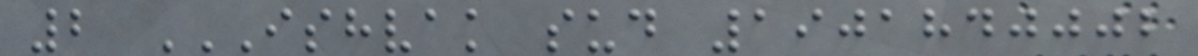2 ISHVAK SUD 1901840002
